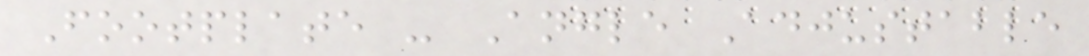Footplate - Angle Adjustable
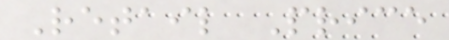Retail Price
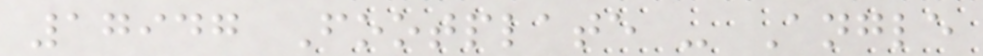17947 Footplate - Angle
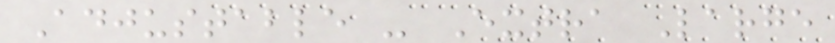Adjustable - Extra Large
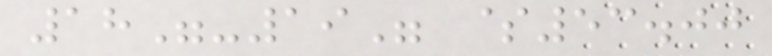18"-19" $53.00
